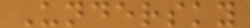Undersky
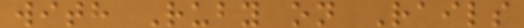with Ruby on Rails
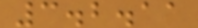3.2.11
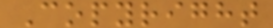Copyright
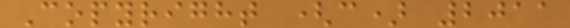Copyright (c) 2011
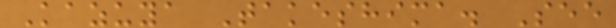Kazuya Takeshima. See
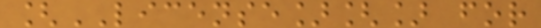[LICENSE][] for
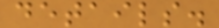details.
